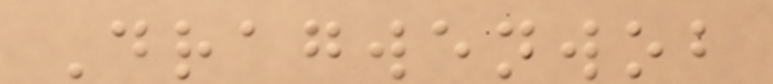Dragwenwob
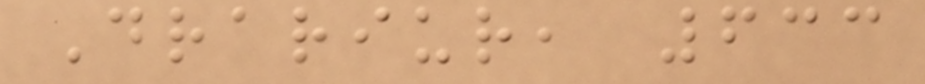Drariur, 633
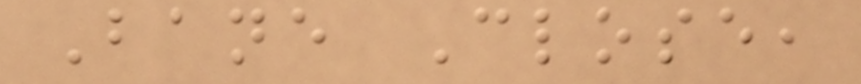Bane Close,
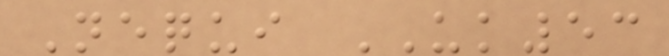Nequi UK53
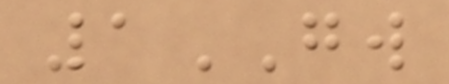1GW
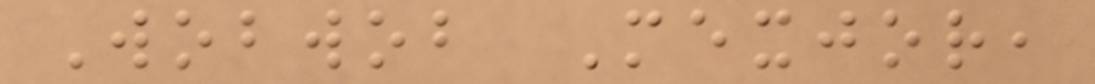Wobwob Mexjor,
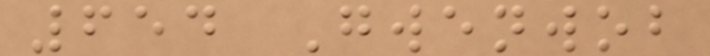654 Gwenwob
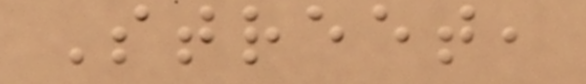Street,
